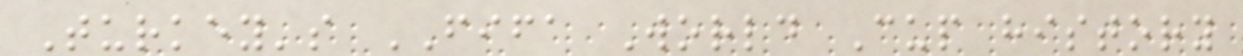Turkey's FIFA World Cup history
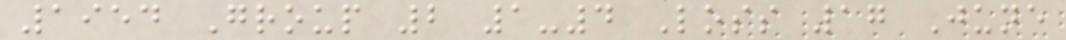1954 Group 2 1-4 Loss 17 June
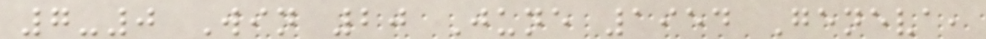7-0 Win 20 June 1954 Geneva,
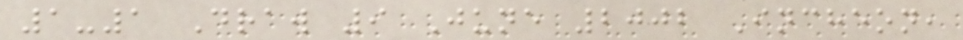1-1 Draw 9 June 2002 Incheon,
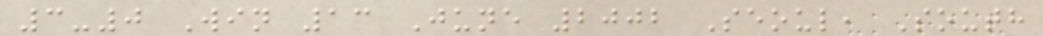3-0 Win 13 June 2002 Seoul, South
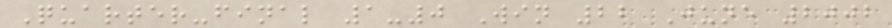Quarter-final 1-0 Win 22 June 2002
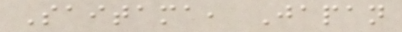Saitama, Japan
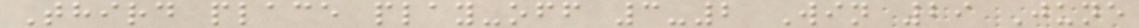Third place play-off 3-2 Win 29 June
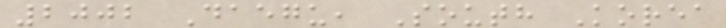2002 Daegu, South Korea
